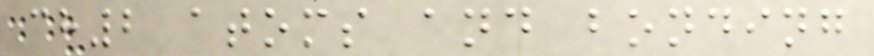ch2 atoms and bonding
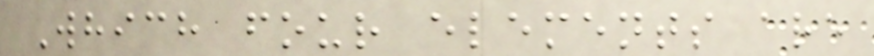Which four elements are
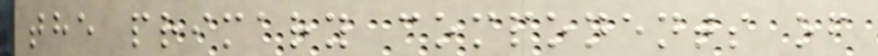the primary components of
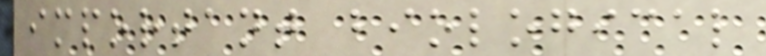important biological
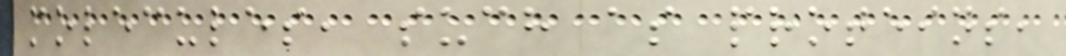molecules, such as proteins,
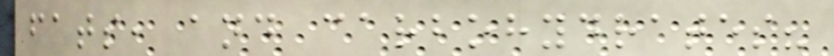fats, and carbohydrates?
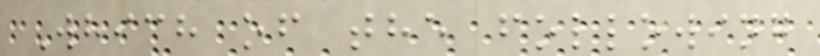Which of the following
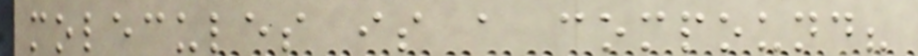molecules is a compound?
